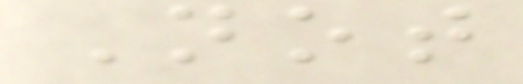Not
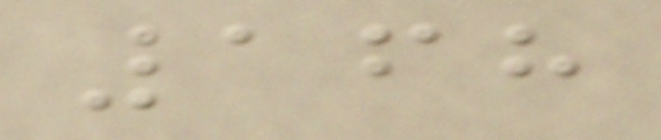168
